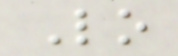Lo
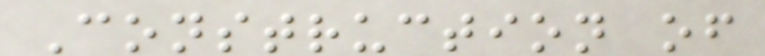Construction of
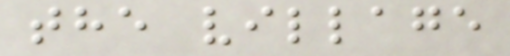the village
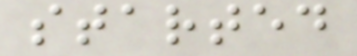started
